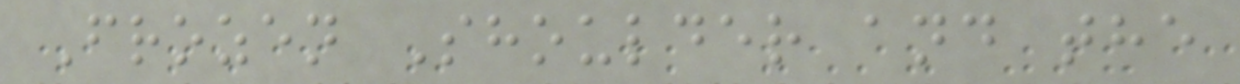Frozen Shoulder and the
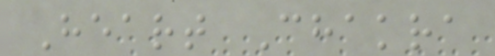Heart Chakra
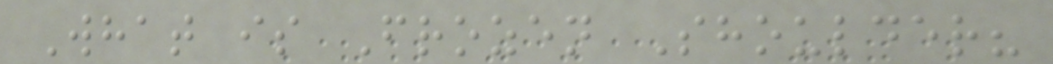What is Frozen Shoulder?
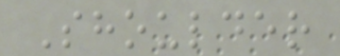Shoulder
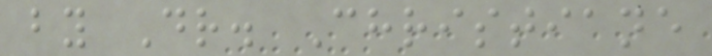by Dr. Christiane
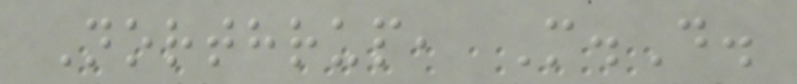Northrup, M.D.
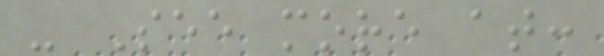- See more at:
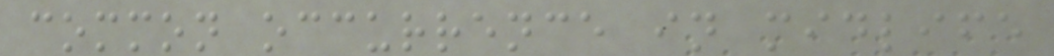common occurrence in midlife
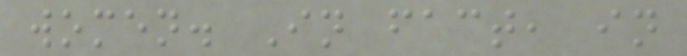women. In fact, in
